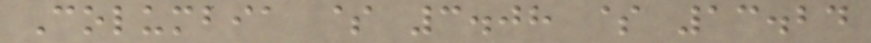Columbia $ 3.08 $ 13.24
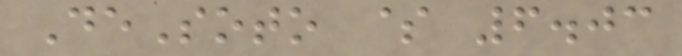DeSoto $ 6.03
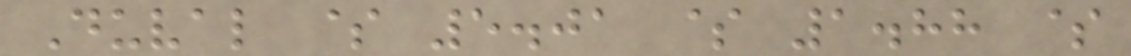Duval $ 5.01 $ 1.88 $
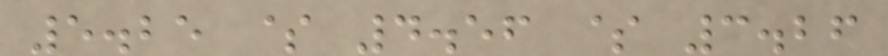5.25 $ 4.56 $ 3.26
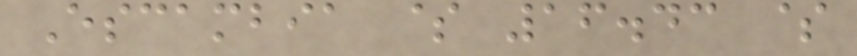Escambia $ 16.43 $
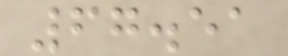67.51
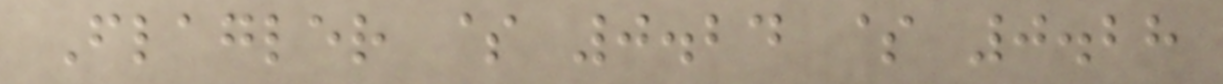Flagler $ 0.24 $ 0.28
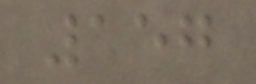157
